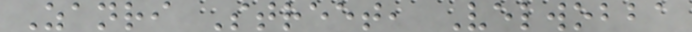Zanri Street, Velwobba
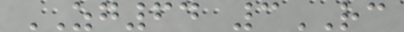ZG64 3RC
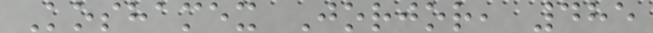Koshamex Jorjor, 485
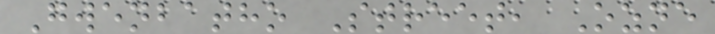Gwenbatho Street, Ozne
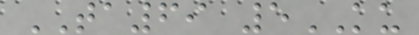TA69 5KU
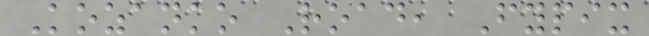Kozanko Road, Fypix
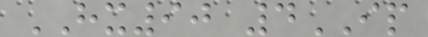HX90 4IP
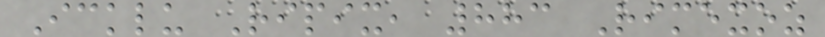Icklu Ripix, 883 Rimexoz
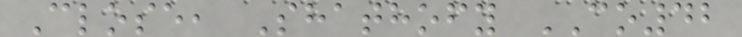Close, Shathofy CO42
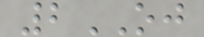2OJ
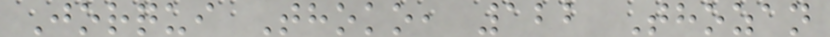Jorqui Thoko, 122 Thozan
